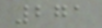271
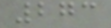273
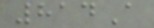814A
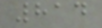814
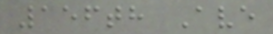156th Ave
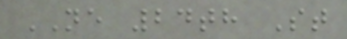NE 24th St
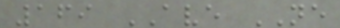169 AVE NE
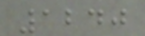1240
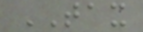TAX
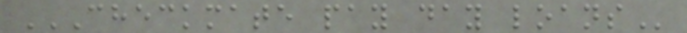CHECKMATE PAY DAY LOANS
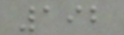192
